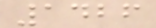1426
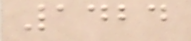1424
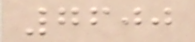7600
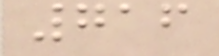716
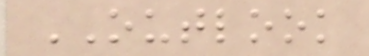OUTLOOK
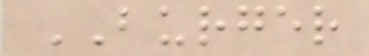BURGER
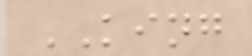KING
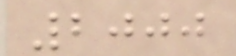2000
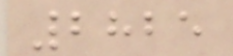2825
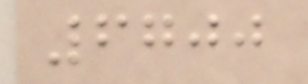6700
